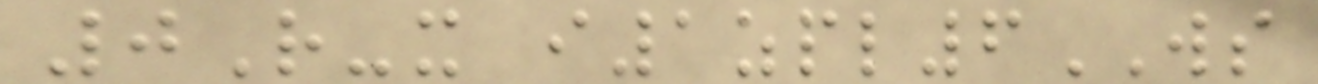0R-x i1zpl6WS
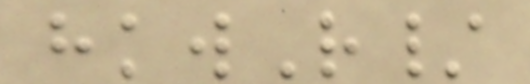hkwR/
